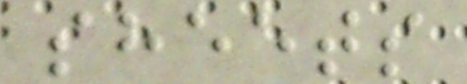sheets
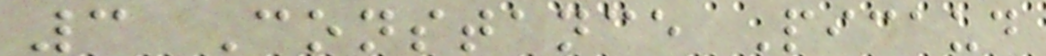3 Constance Picaud
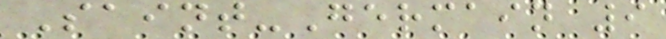Saint-Germain 9
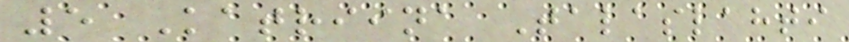5 Katriina Talaslahti
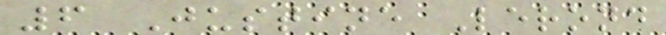6 Justine Lerond
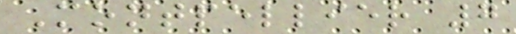Montpellier 7
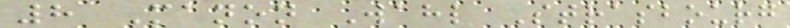8 Manon Wahl Strasbourg
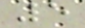5
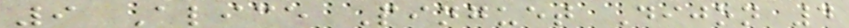9 Alice Pinguet Dijon 4
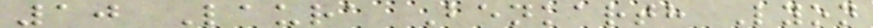10 Laura Benkarth Lyon
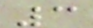3
